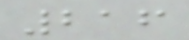216
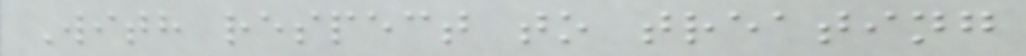With respect to treating
